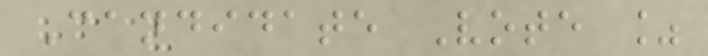Candidate Vote %
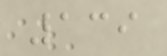139
